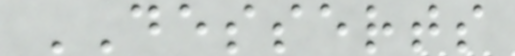DESSERTS
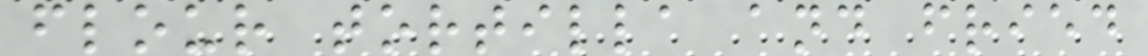flour tortilla and fried
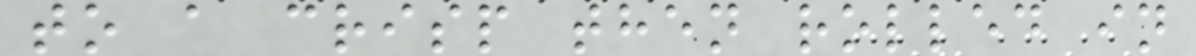to a crisp then rolled in
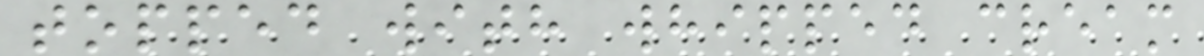topped with whipped cream
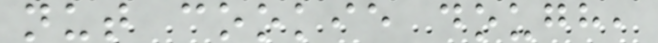nut cookie dough,
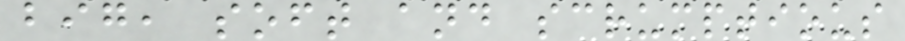big, soft and scrumptious
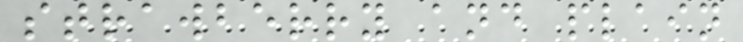strawberry and plain
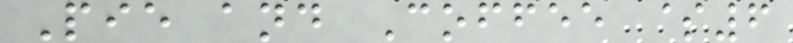Pie and Coffee $6
